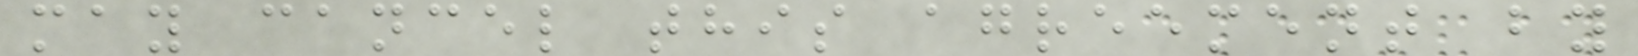may cancel this agreement by
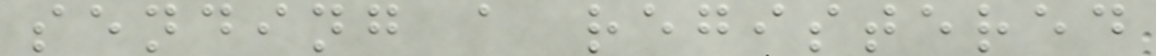sending a registered
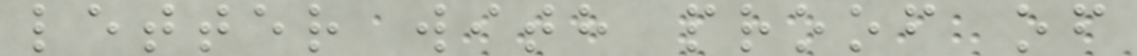letter with proof of
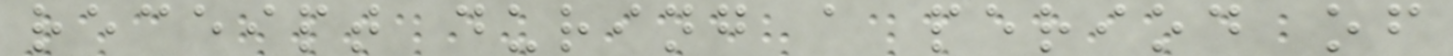receipt during a period of
